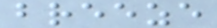breeze
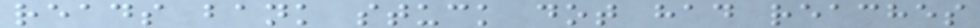reads bank stuck dot had reaches
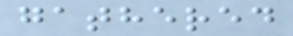gathered
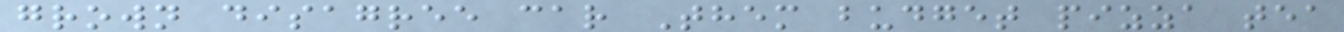grown disagree car Them budget pizza tea
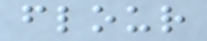flour
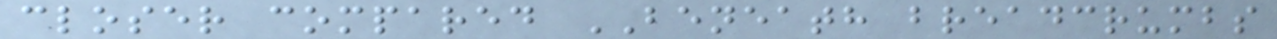closer compared BENEATH breadcrumbs
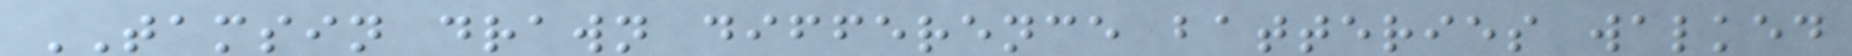TAMSIN drawn difference batteries walked
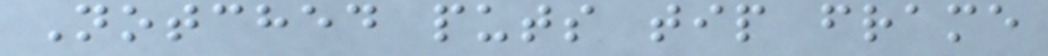Notched puts tip frame
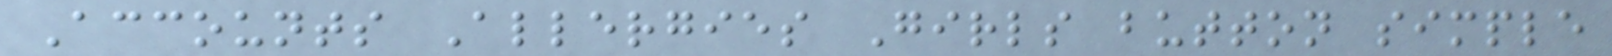Accounts Allergies Girls button simple
